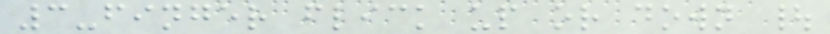3-finger flick up or down |
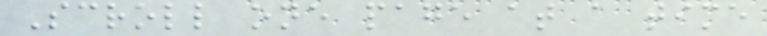Scroll one page at a time
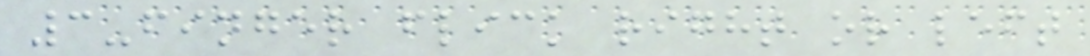3-finger flick right or left
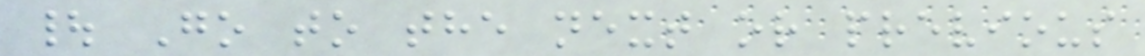| Go to the next or previous
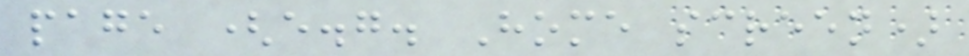page (e.g. Home screen)
